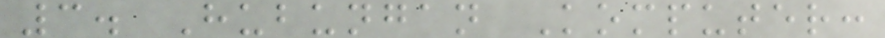3. Hubungan Komputer:
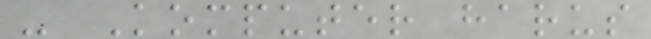- Komputer harus
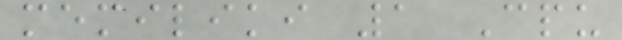memiliki 1 Cpu
